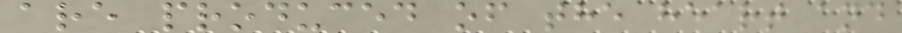are produced of the heart and
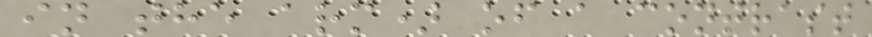in the arm) of a contrast
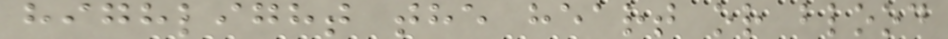highlight the heart or blood
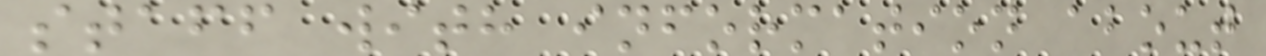staff with information about
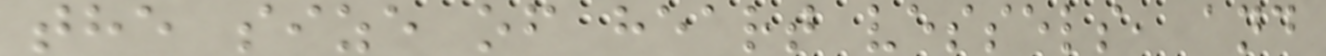the size of heart vessels, and
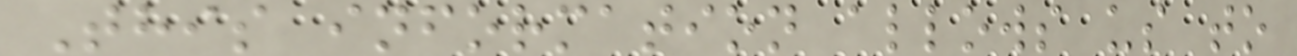This information allows us to
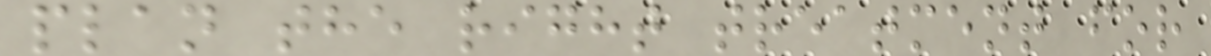plan the right treatment for
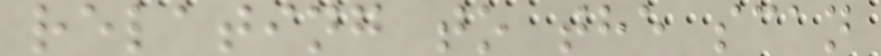relating to the scan
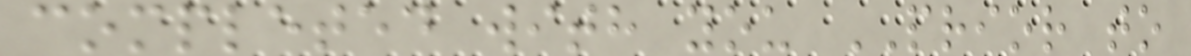completed with you PRIOR to
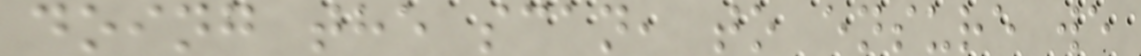doing the scan, to ensure we
